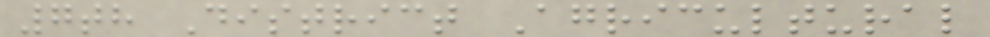7th District Agricultural
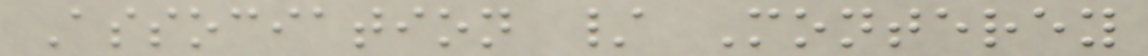Association / Monterey
